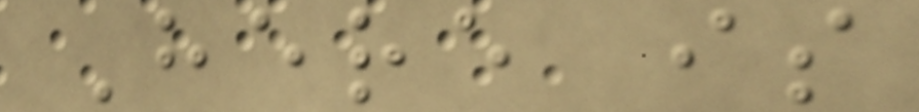Here is
